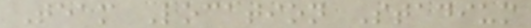Team Location Stadium
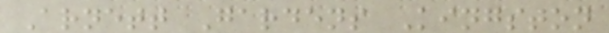Arnett Gardens Kingston
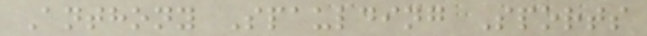Anthony Spaulding Sports
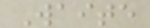Waite
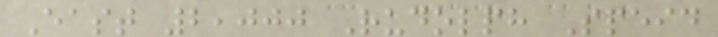East 2,000 Rudolph Speid
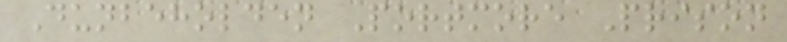Dunbeholden Portmore Prison
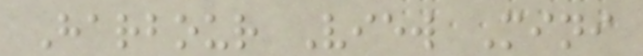Harbour View Mini
